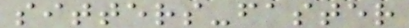sitters-faster
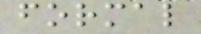formal
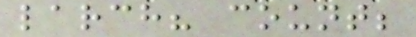larch? count;
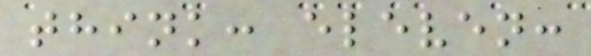think: eleven:
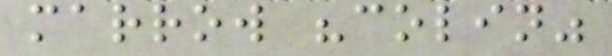marrow "colin"
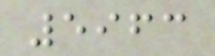5963
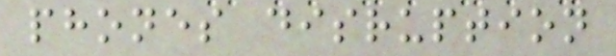phones disruption
